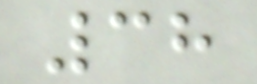38
